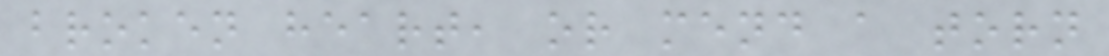broken heart, or mend a torn
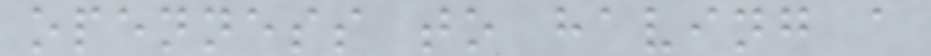openness to having a
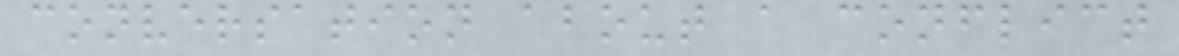conversation about a conflict
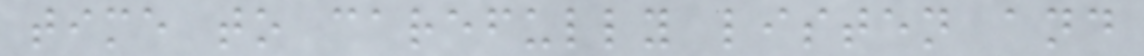time to carefully listen and
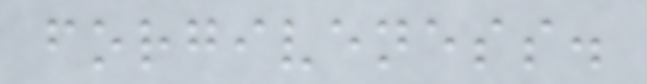forgiveness.
